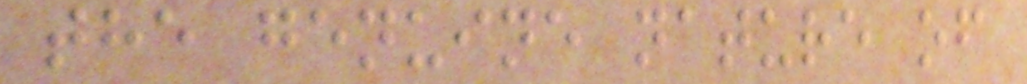the genuine nature of
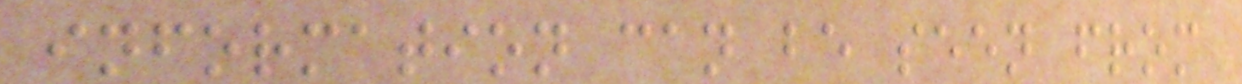information can be seen from
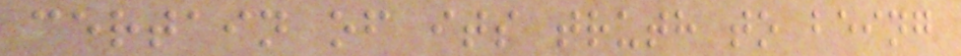certain of its truth to being
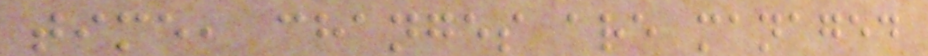time, changes are managed
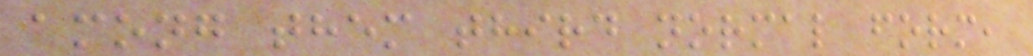among them third normal form,
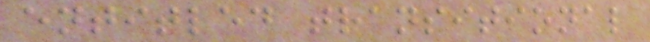entitled transitional
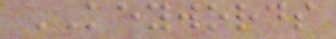KEYWORDS
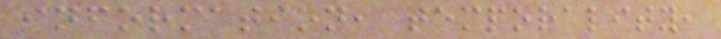information, temporality,
